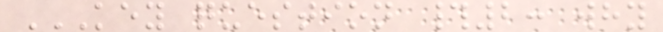KEY QUESTION #2: WHY
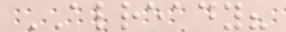ALREADY?
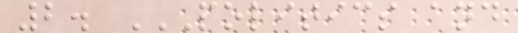2. POLITICS AND
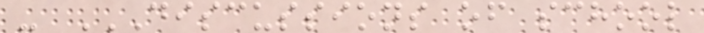- DISCUSSIONS OF SCHOOL
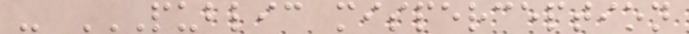- PUBLIC MISPERCEPTION
